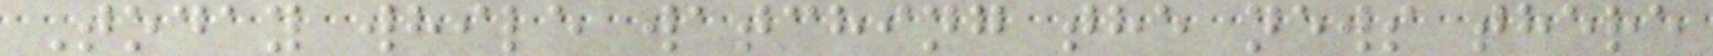Today while watching the news there
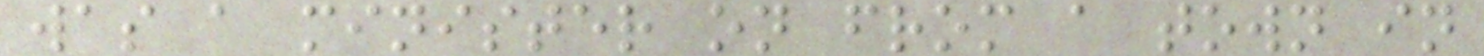was a minister on from a town in
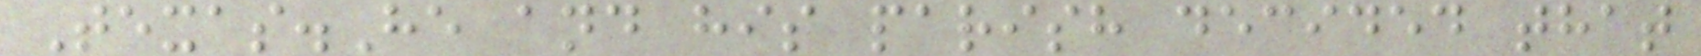Texas.He and his parish decided that
